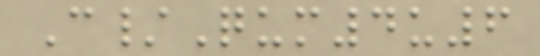C/Qum4u6
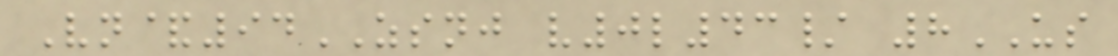Vn&94ZSNJ v0l43/ 8US
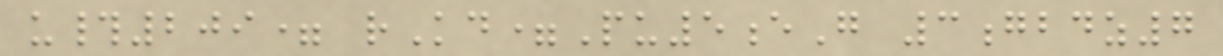u#209= rKd=Pu5eG 3gbdz7
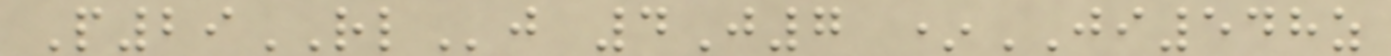P29RLj 4J7 *JI548z
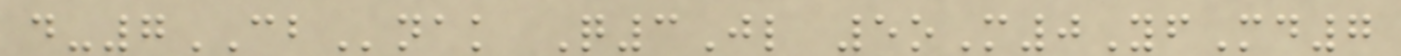d-7CBnak Q3Jl 5oM0YfMd7
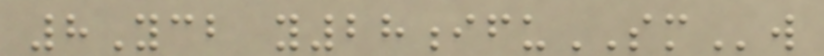8Ycb y28ifuSMw
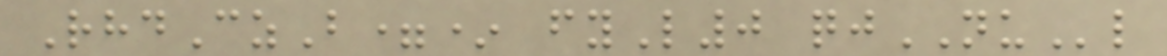RhdCzB=* fyL0 qjNUl
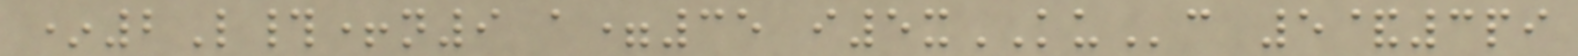*2L#+n9 a=35 i5xKUc 5&3pi
